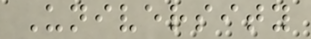University
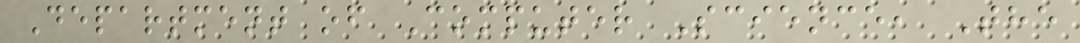Department of Computer Science, The
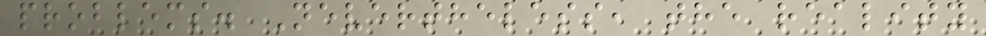problems. Nevertheless, the reality
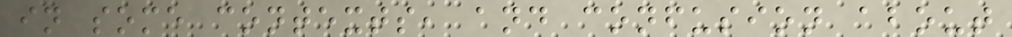in some contexts, and confusion about
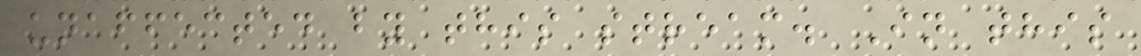unaffected by this stream. In this
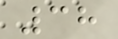38
